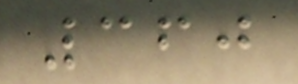360
